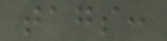tags:
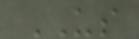US
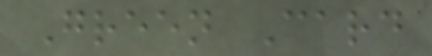Green Card
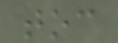toc
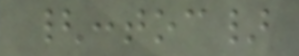{:toc}
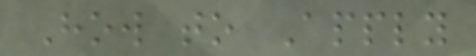How to Apply
